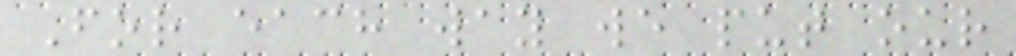For each way we put our
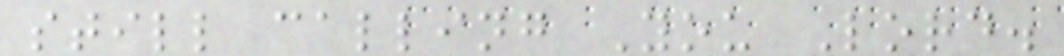still calling You Lord.
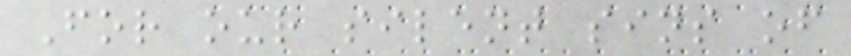For our silent sins of
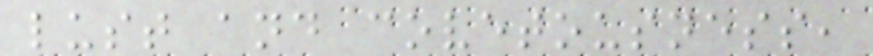lust and covetousness,
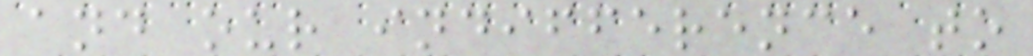and our indifference to
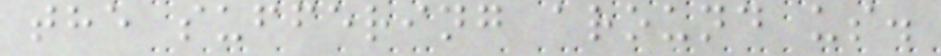the suffering around us.
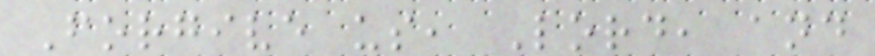Forgive us, Lord, and
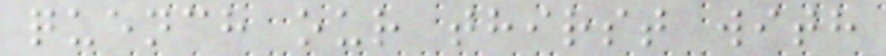quench our thirst with
